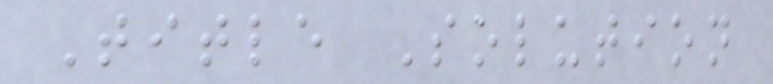Title Solution
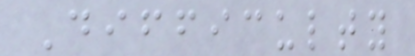Difficulty
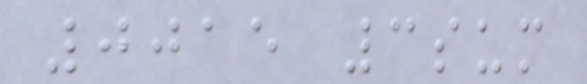0015 3sum
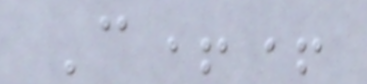C++
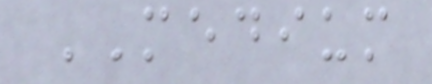MEDIUM
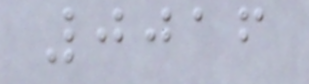0016
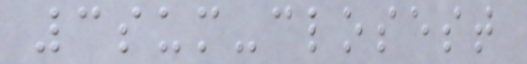3sum-closest
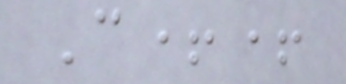C++
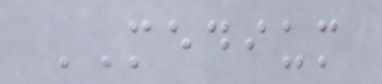MEDIUM
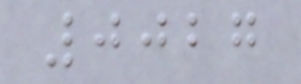0027
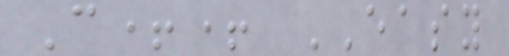C++ EASY
